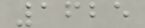1625
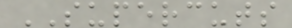SUPERCUTS
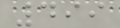499
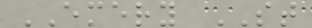EMERY ST
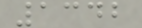1342
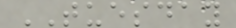TUESDAY
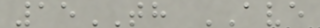15TH AVE
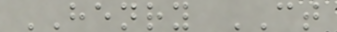HENRY CT
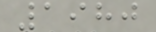1980
